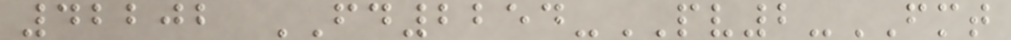42202 FD2254-PV2-FMT
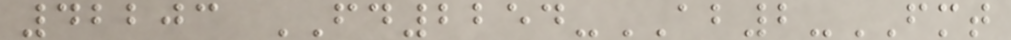42203 FD2254-AB2-FMT
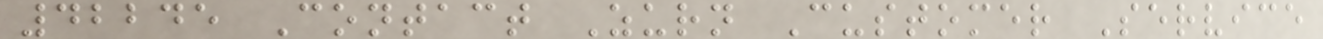42245 Contact Zurn Customer Service
